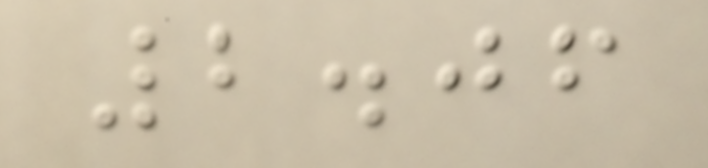2.06
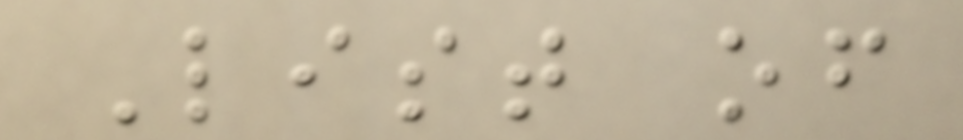List of
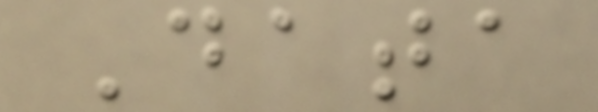Data
